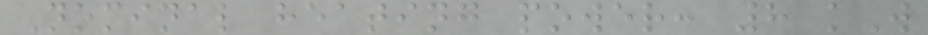Nominal heating power: 8 kW
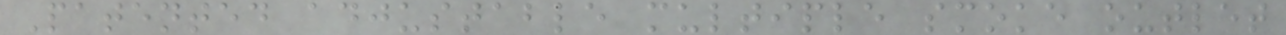Patented adjustable multiple smoke outlet
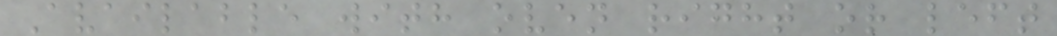Available with oven right or left
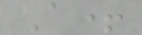A+
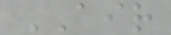AIR
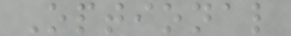Optional
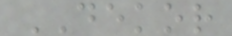DEKOR
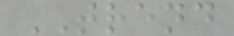TREND
